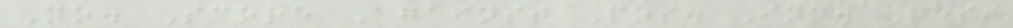No. Score Against Pos. Inn. Test
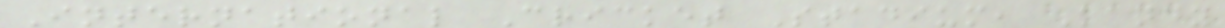International Cricket Stadium, Kandy
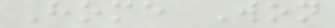Home Won
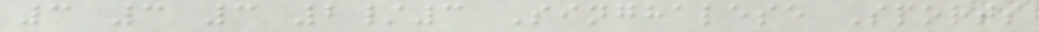3 3 3 2/3 Singhalese Sports
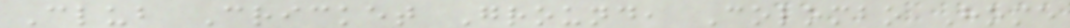Club Cricket Ground, Colombo Home
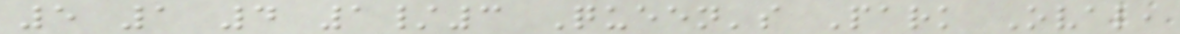5 1 4 1/3 Queen's Park Oval,
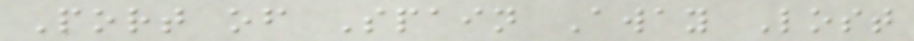Port of Spain Away Lost
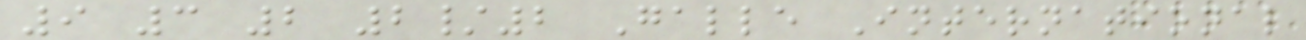9 3 2 2/2 Galle International
